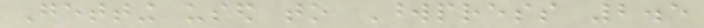Getting used to Wordpress 2.5
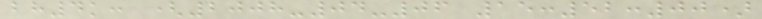bh4k: (2008-04-06 15:52:00)
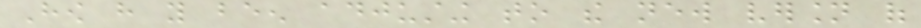How have you been adjusting to the new version of
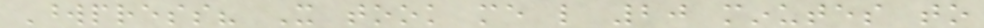Wordpress? It took me like 20 minutes to
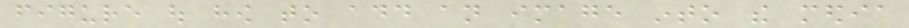figure out how to add an image into the media
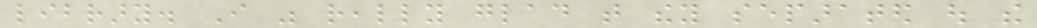library. I was really glad that they separated out the
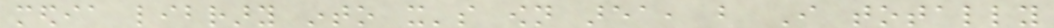media library into it's own area, but I totally
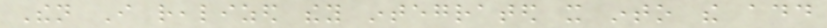Then I realized they integrated it into the add
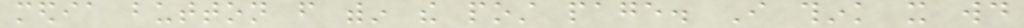media button from within the post page. I think it would
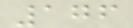176
